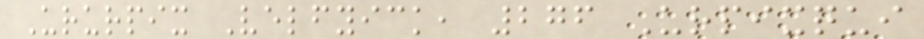Ururpix Velfyick, 276 Urpixqui
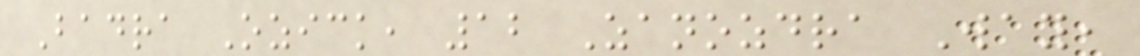Badra Ozick, 12 Zanozdra Way,
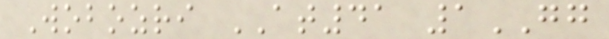Wobozri AT41 1GG
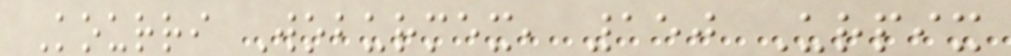Kourri Woburmex, 150 Urpix
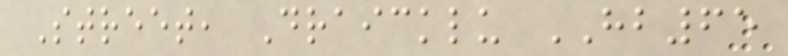Street, Draicklu HB65
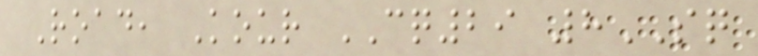Road, Kour CQ29 8SQ
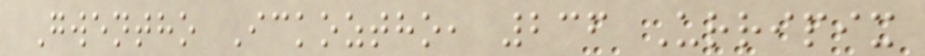Gwentho Ickoztho, 236 Urripix
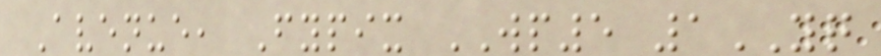Avenue, Fypix WP5 1YQ
